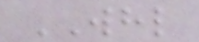WHL
